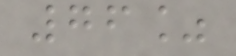76%
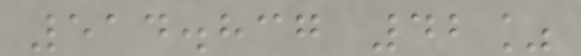514.837 42%
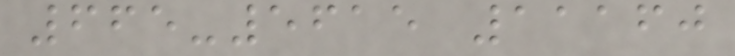665-5615 11160
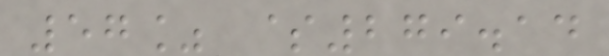57% $279.14
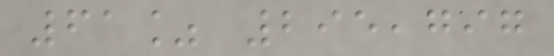61% 295,797
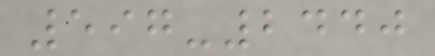597-2440
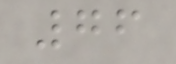76
